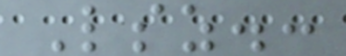Lsz.:
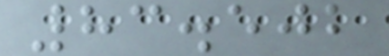83.502
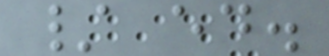/ ed.
